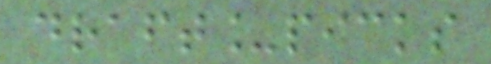draft_picks
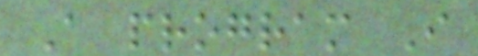A program I
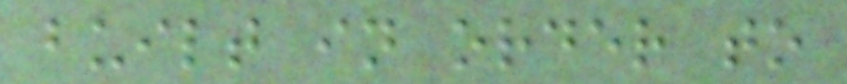built in order to
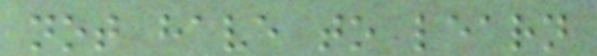not have to learn
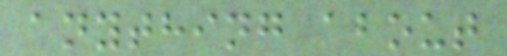anything about
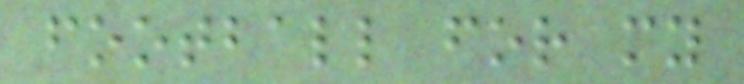football for my
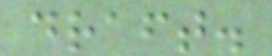draft.
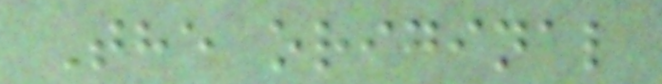The original
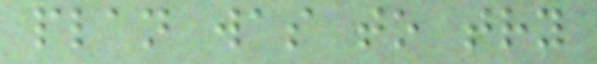plan was to try
